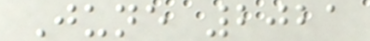June 2021
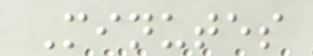Minutes
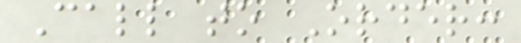Call to Order:
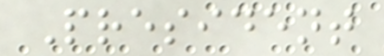President
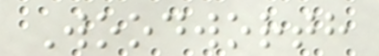Woodworth
